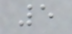5
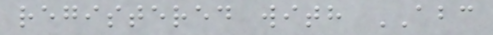registered with ABC
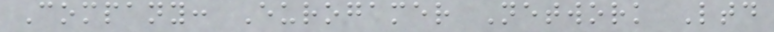Company: Eurogamer Network Ltd
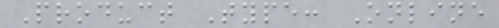Product Type: Online
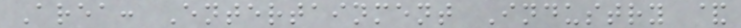Area: Entertainment Industry &
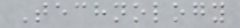Technology
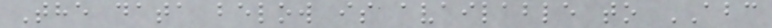The data below is available to ABC
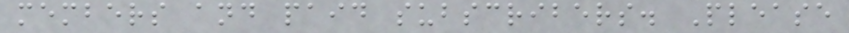members and paid subscribers. Please
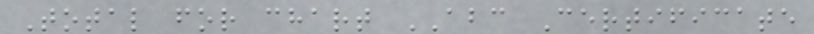Total for chart ABC Certificate
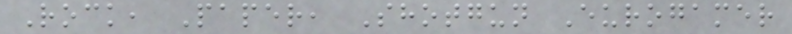Rock, Paper, Shotgun Eurogamer
